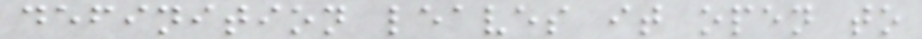definition leaves it open to
